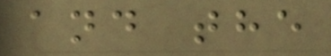and the
